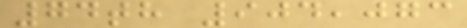74th 904,073
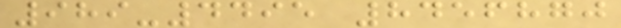989-4495 8456870
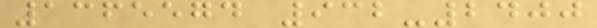1365574 932-2400
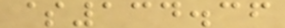$134.36
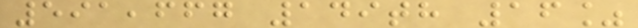591,667 149th 16%
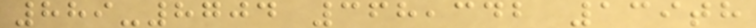889-8704 368,342 139th
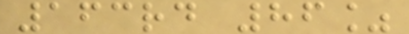163rd 86%
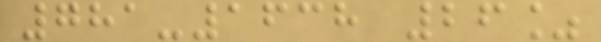781-1638 26%
